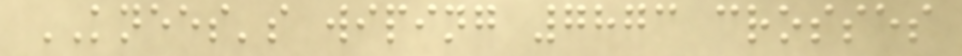KNEES's wiping 7873 crosses
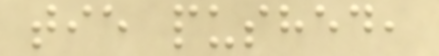tie pushed,
